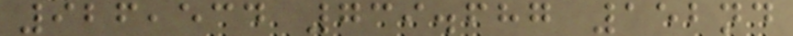926,534 739.687 152nd
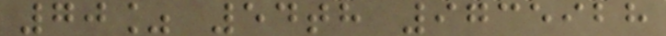70% 54th 9735928
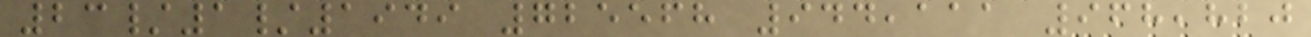23/1/1949 725568 944,111 968,820
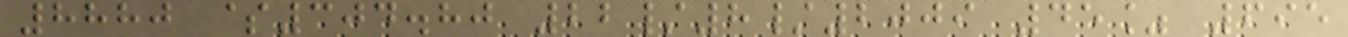8880 $304.80 22/8/2009 45% 695
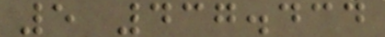5 437.434
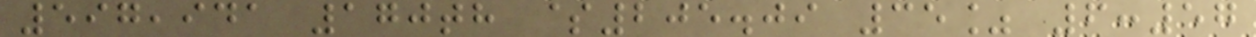597,941 170th $205.09 35% 6:57
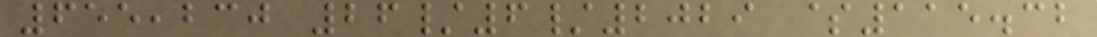655,230 26/6/2029 $115.32
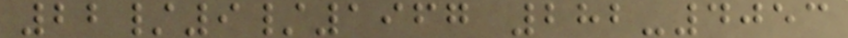22/9/1967 282-4053
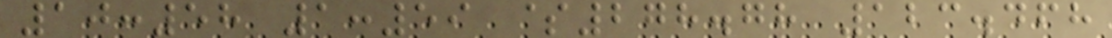10:58 1:59 $278.78 123.468
